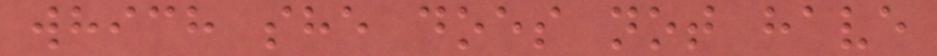which she does not have
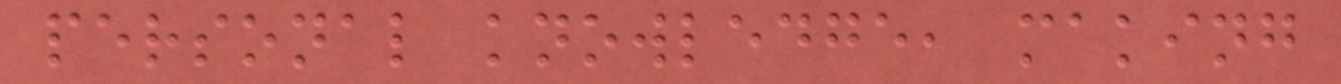personal knowledge, making
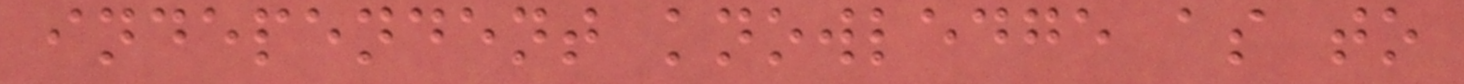independent knowledge as to
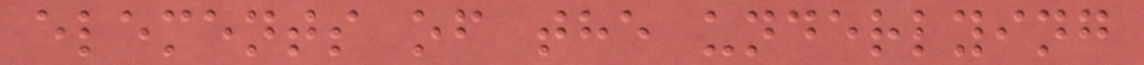elements of the underlying
